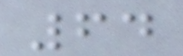64
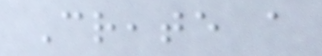Create a
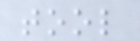tool
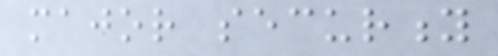major security
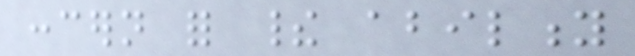concern for their ability
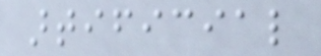artificial
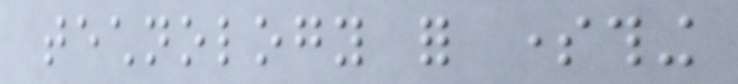technology for something
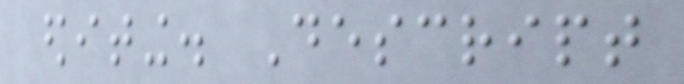editing. Descript
